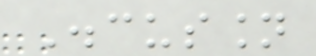Discussion
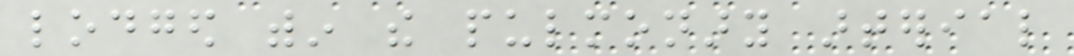lodged within the pulmonary arterial
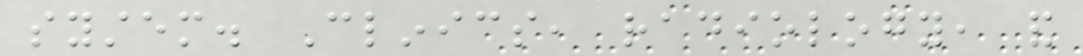system. Clinics, radiology, and
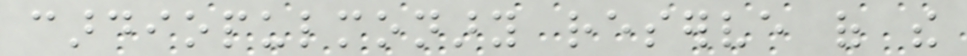cardiopulmonary reserve of the
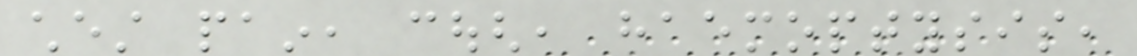chest pain, cough, haemoptysis,
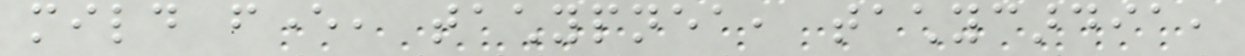mild fever, tachypnea, tachycardia,
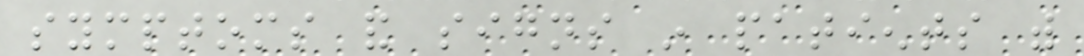symptoms and signs in patients with
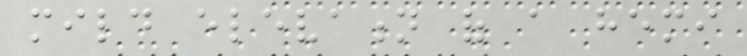mild elevation of a hemi
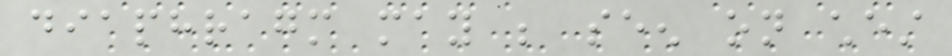diaphragm may be seen on chest
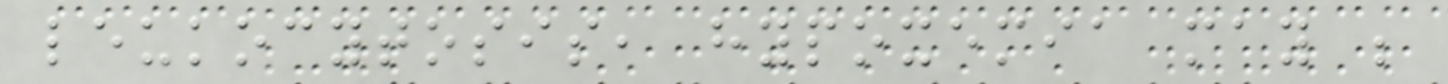leukocytosis, hypoxemia may be
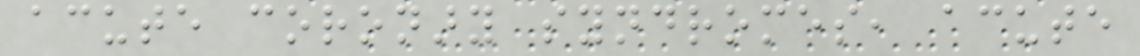acute coronary syndromes, acute
